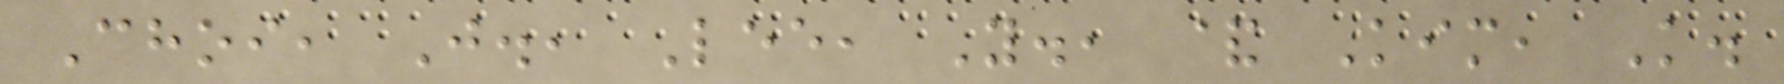Choi, J., Lee, Y., & Kim, K.
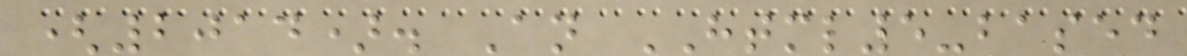(2014). An HTML5-based
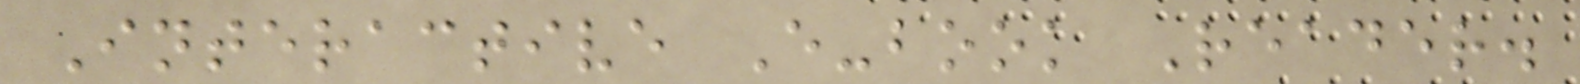Interactive E-book Reader.
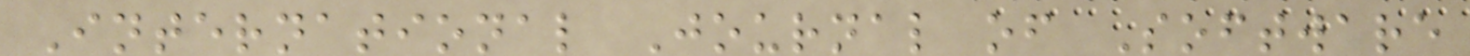International Journal of Software
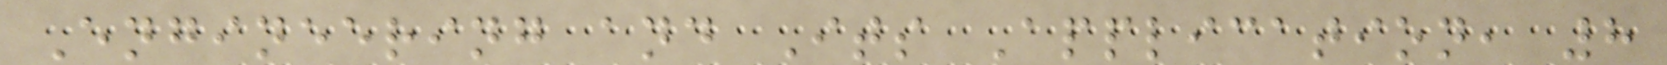Engineering and Its Application, 8
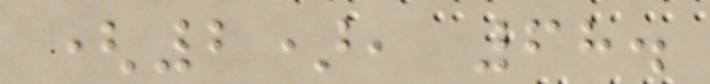(2), 68.
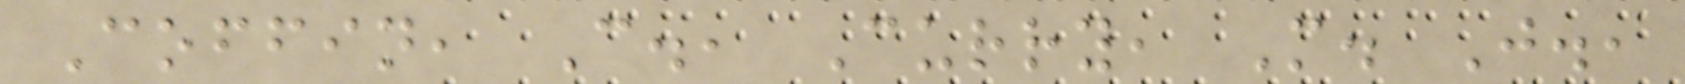Coffin, C., Curry, M. J.,
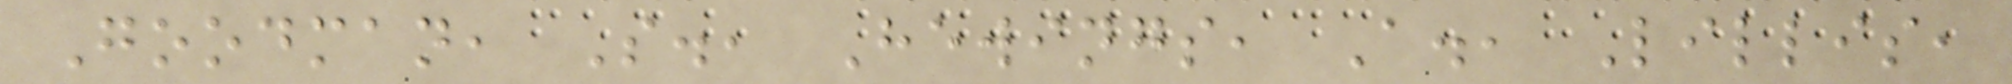Goodman, S., Hewings, A., Lillis,
